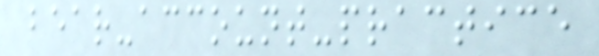bear-account-practice
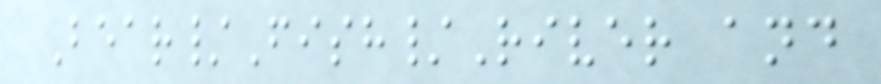Bear/Fish/River and
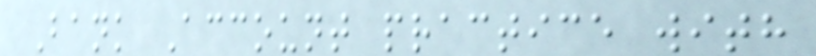Bank Account practice with
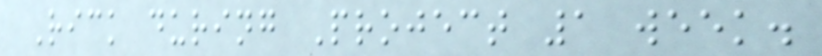Rick during Project 1 week.
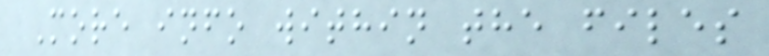More info within the files
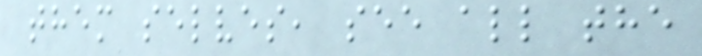them selves, see all the
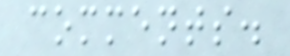comments.
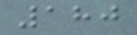180
